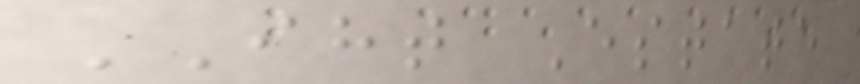IHT Estate
